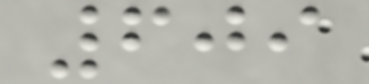609
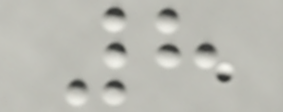8
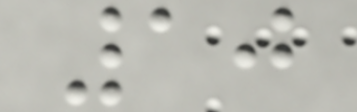10
